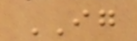IG
